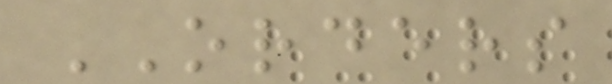ORDERS
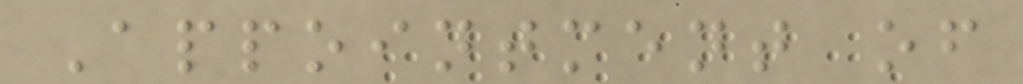Appointment of
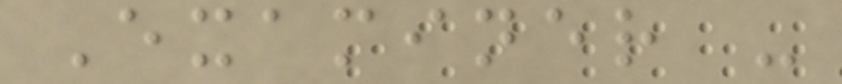Examiner -
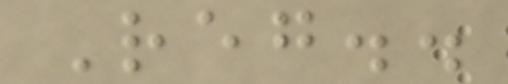Reg..
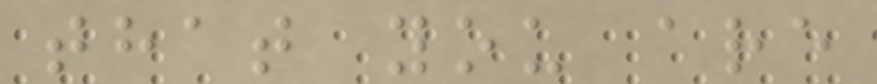that you are
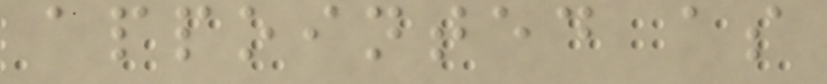appointed as
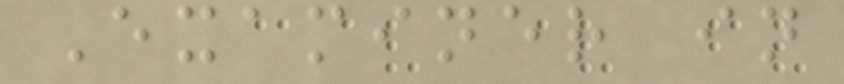Examiner in
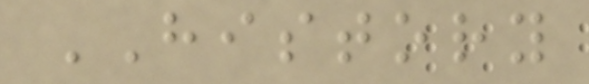HISTORY
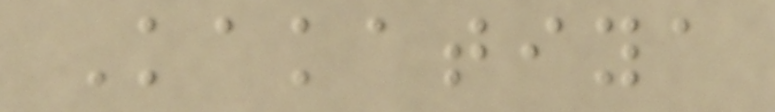Kakatiya
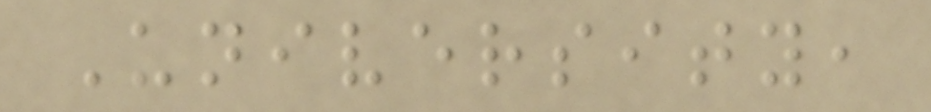University,
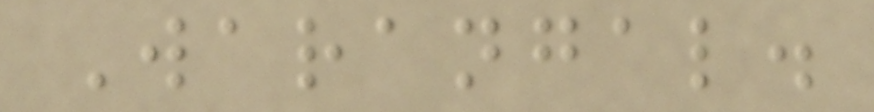Warangal.
